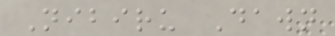Nibiru Dawn
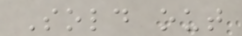Sold out
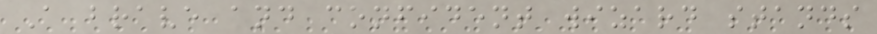A brave and confident wizard stands
